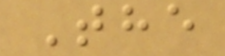The
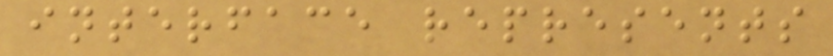interface represents
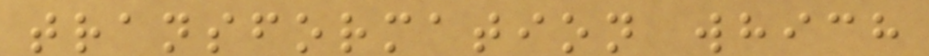transformation which
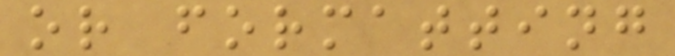or formatting
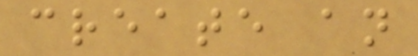create an
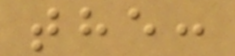the:
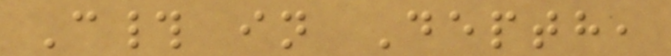C# in Depth,
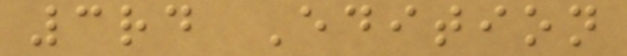3rd Edition
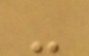-
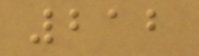212
